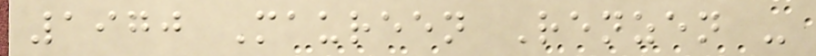1970 Maureen Renzen -
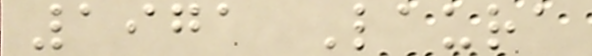1971 Laura
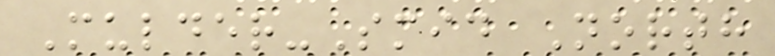Mulder-Smid North
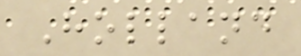Holland
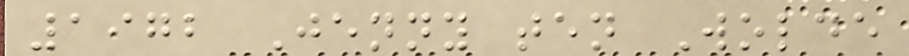1972 Jenny ten Wolde
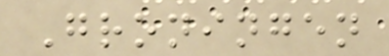Groningen
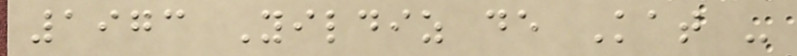1973 Yildiz de Kat -
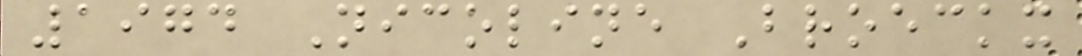1974 Nicoline Broeckx
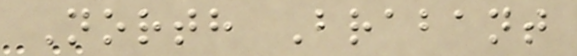North Brabant
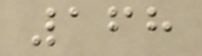168
